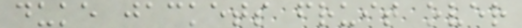duke jackets fruit over
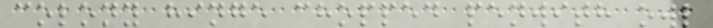colony hinge chopped penwith owl
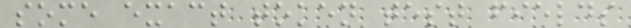some exact token test fields
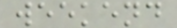weekend
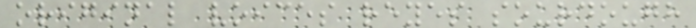original voices reyes sourdough
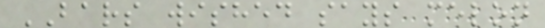BARS wished says melon
